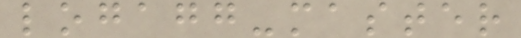logagg-master
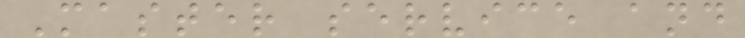Master service and
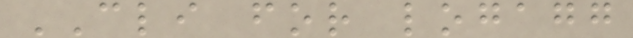CLI for logagg
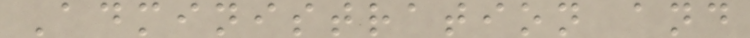Administration and
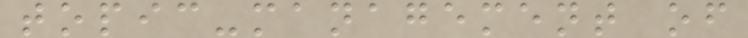topic-management of
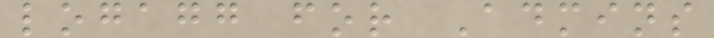logagg for Admins
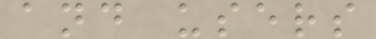and users
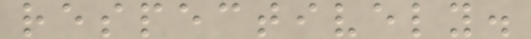respectively.
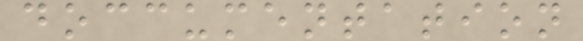doccumentation
